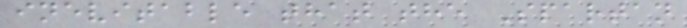inevitable that the Spartan
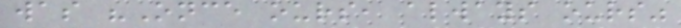was "Once ours, always ours"
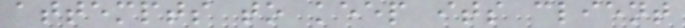attempts to keep its client
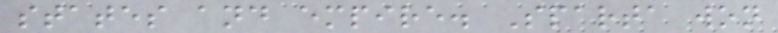states and empire. Sparta won
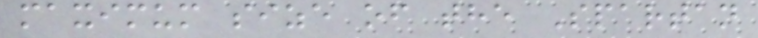maximum size of the Spartan
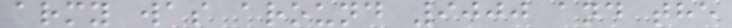army was around 9000 and the
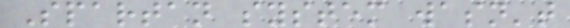Spartan system wasn't
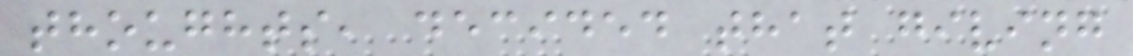thoughts, decided that giving
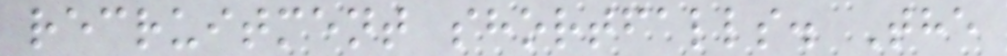recruitment shortfalls. The
